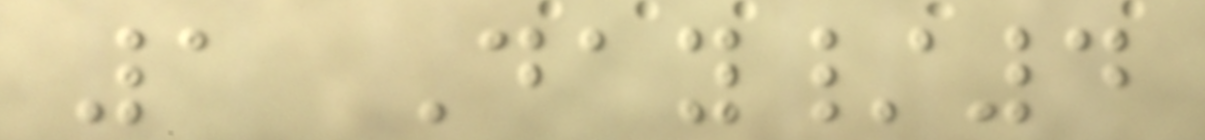1 Day/4
